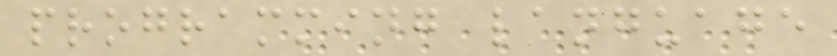programming language
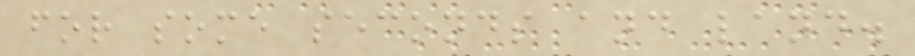for some seconds and land.
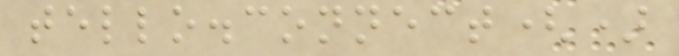tello.connect()
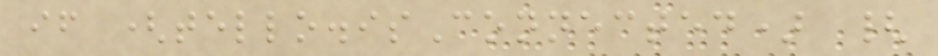if (tello.isConnected) {
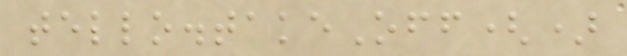tello.takeOff()
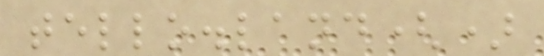tello.land()
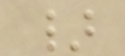}
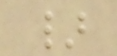}
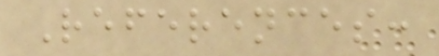References:
